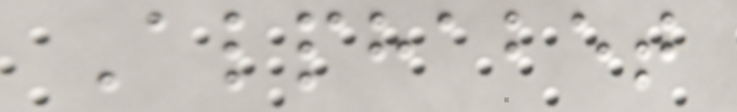Alphabet
